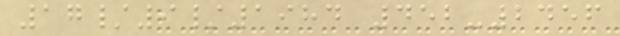17/9/1984 452-2456
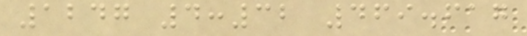1247 4:32 469.617
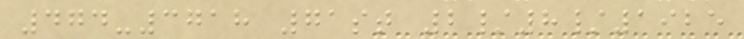474-3718 71st 2/8/1925
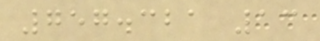757.321 13
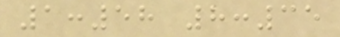1:58 8:35
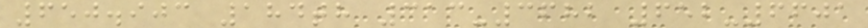650.903 184th 313-3682 652-6601
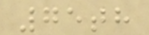75th
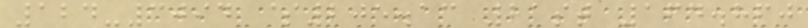124-3094 $205.13 21st 164.860
